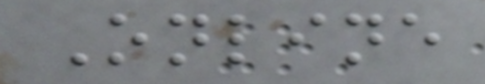Online
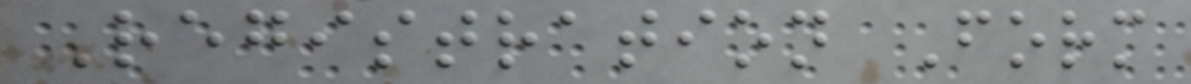Registration Form
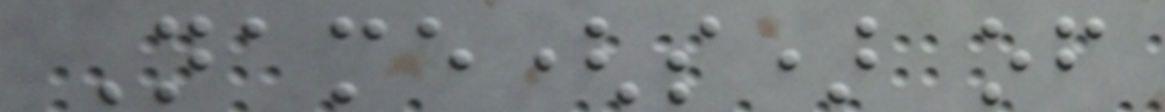Name(s) of
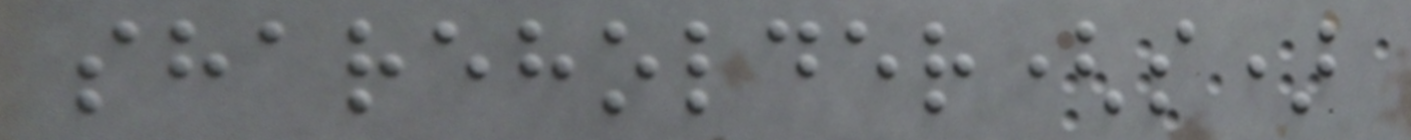shareholder(s)
